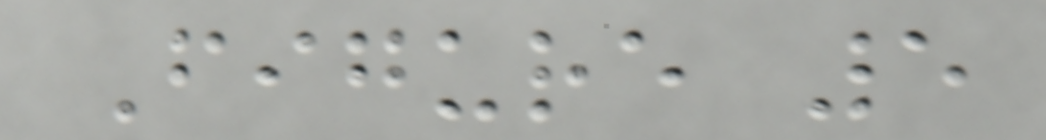Figure 5
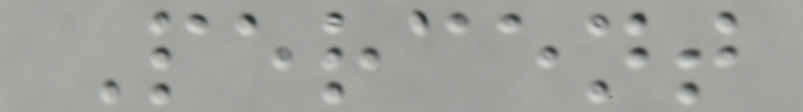Percent
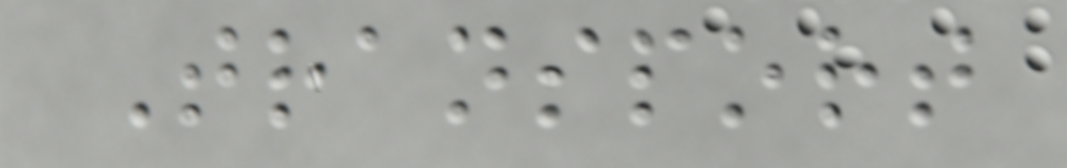Transport
